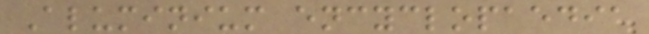Aluminium encyclopaedia
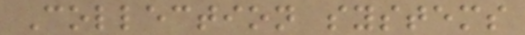Collection systems
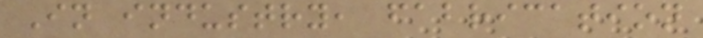In industry, fabrication
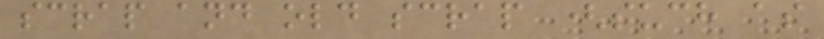scrap and old scrap (such as
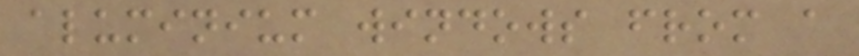aluminium windows from a
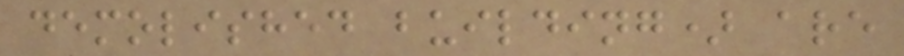demolished building) are
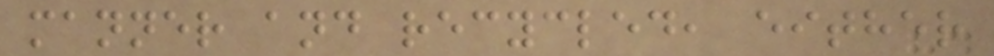manner and recycled, either
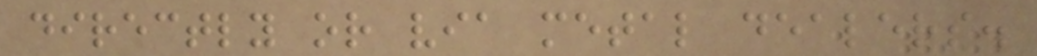directly or via metal dealers.
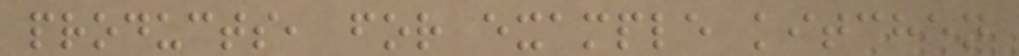products, for example kitchen
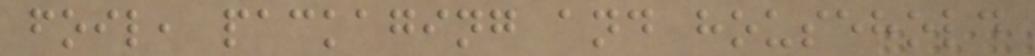foil, packaging and household
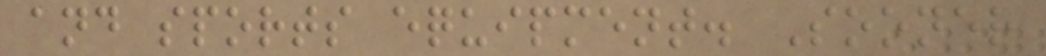and sports equipment. Sooner
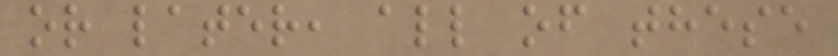or later, all of these
